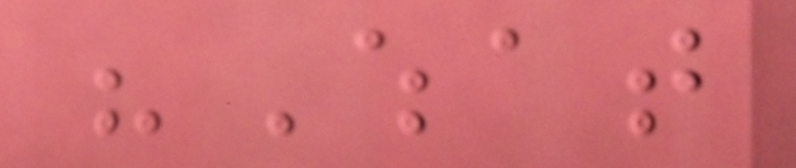"What
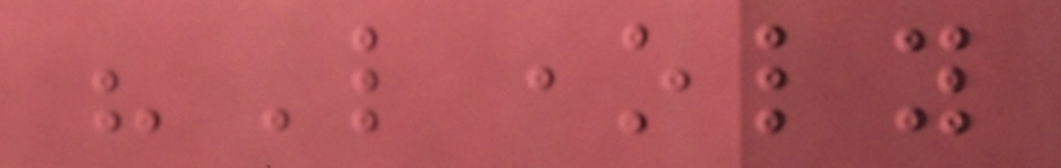"Lonely
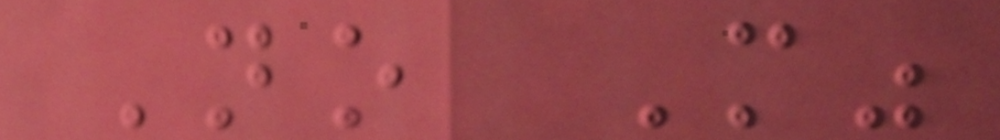No More"
